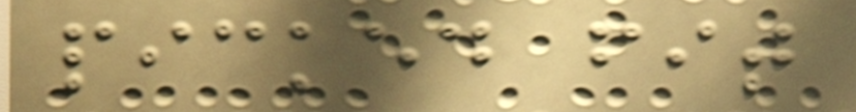picked fit
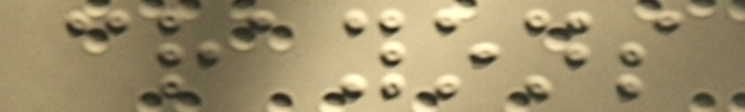crayons
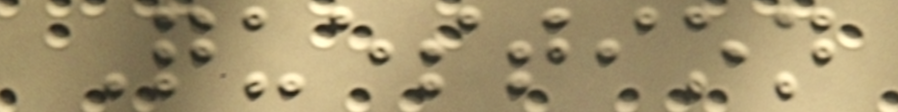Question
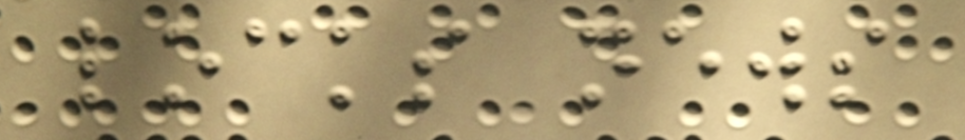locks news
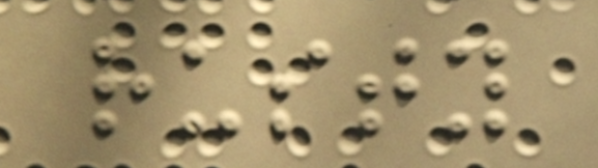rusty
